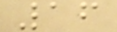16
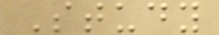Study
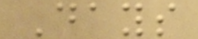Days
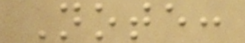Note:
